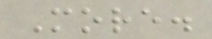More.
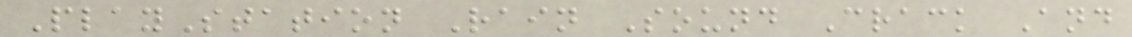PlayStation Rain Sound Crack And
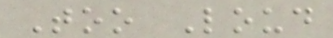Too Loud
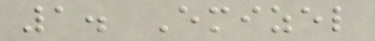1. Emizel
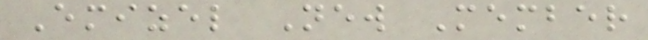Emizel New Member
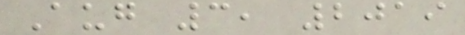Aug 3, 2019
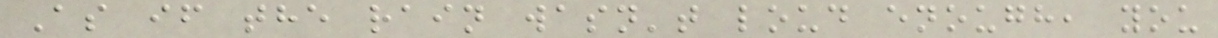As if the rain wasn't loud enough, you
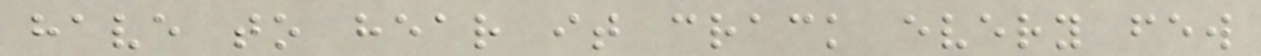have to hear it crack every few
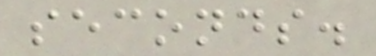seconds.
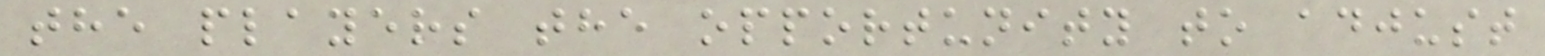the players the opportunity to adjust
